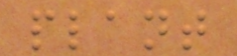plant
